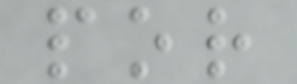por
